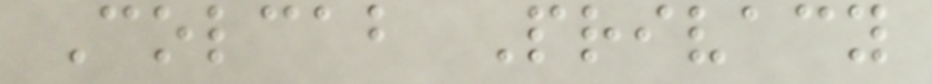Colcab Privacy
